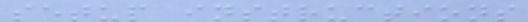setup instructions
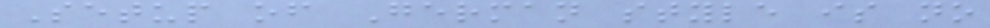Setup of German style is no
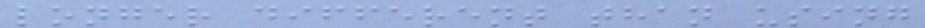longer different than using
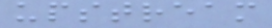upstream
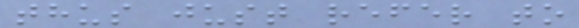thus just refer to
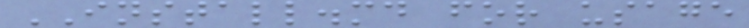INSTALL.md for usage
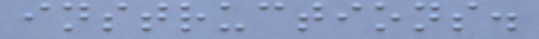instructions.
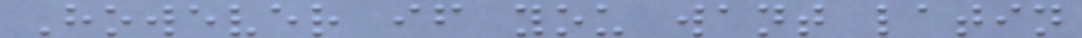However if you want latin
